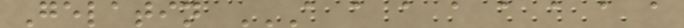Gelatin A A A A A A A A
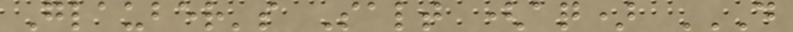Glauber's Salt (aq) D
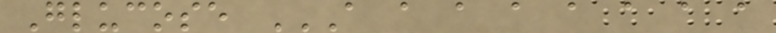Glucose A A A A A A A A
